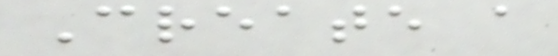Create a
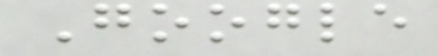Google
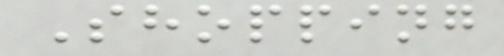Shopping
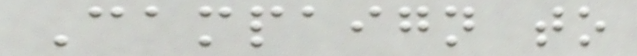Campaign to
